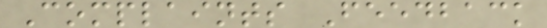Complaints Feedback
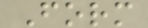Form
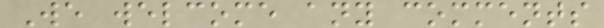We welcome any comments
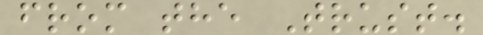from the Trust.
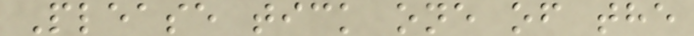Please tick one of the
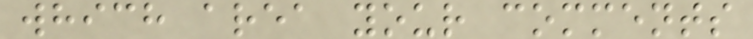which area your comments
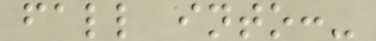fall into:-
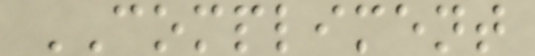COMPLIMENT
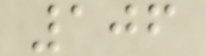106
